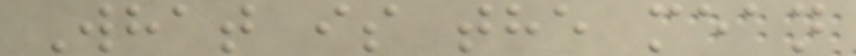What is the mean
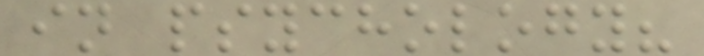in psychology?
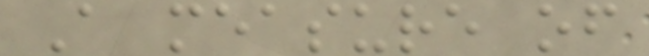A measure of
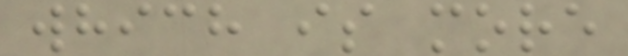which is more
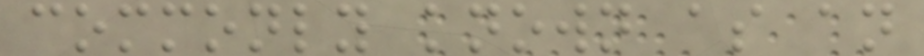commonly known as an
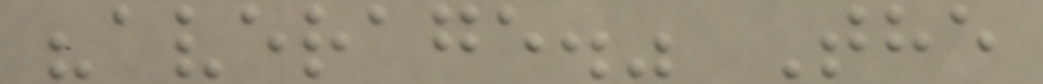"average." The
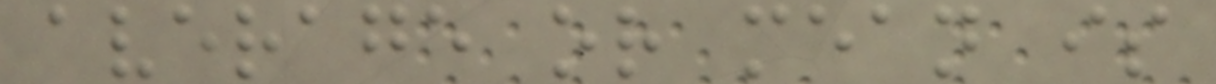average or mean is
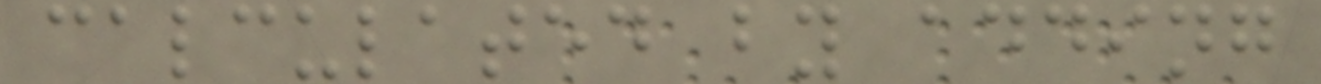calculated by adding
